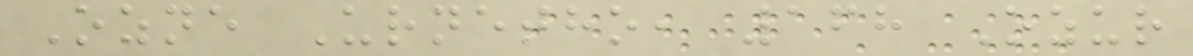Ozne Urnetho, 168 Ozur
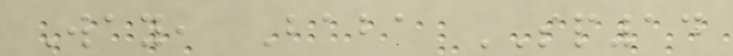Way, Baba SP14
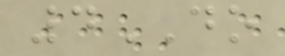4DO
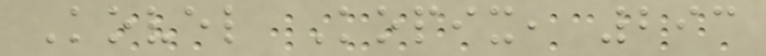Kovel Kopix, 293
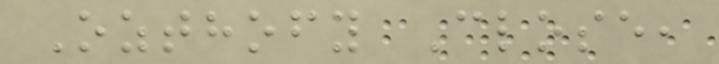Ozthofy Close,
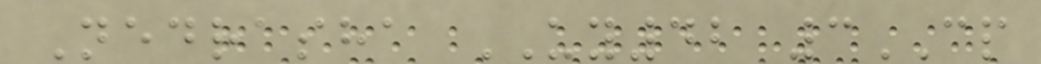Nedrasha UY42 3CP
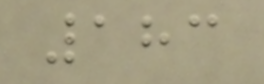183
